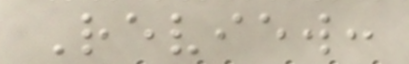Review:
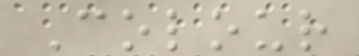Colour
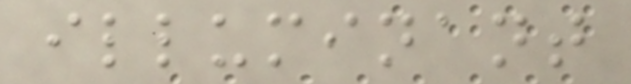illuminant
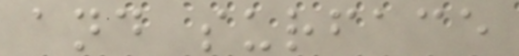and surface
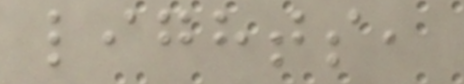lights,
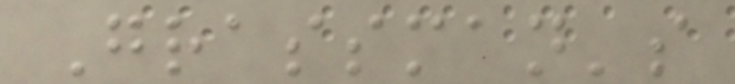Grassman's
